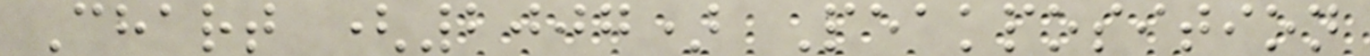Chart (2007) Peakposition
